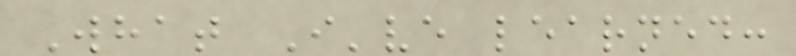What I've learned:
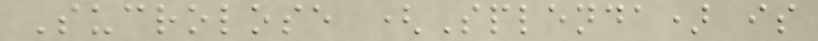Sucrolose (Splenda) is
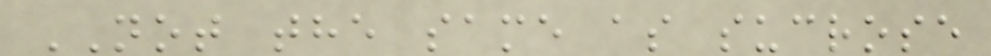NOT the same as sucrose
